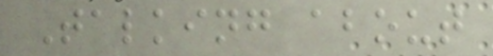Talking about
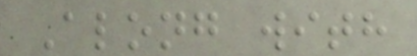Along with
